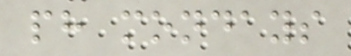ph mondays
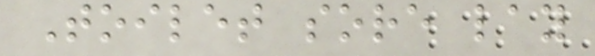Toilet sore lay
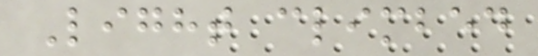Light climbed
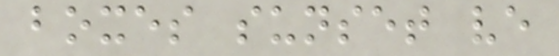boxes sunset ve
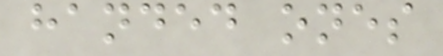handed ones
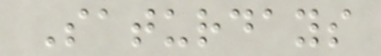Saturdays
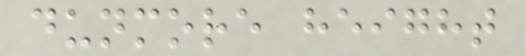dunmore height
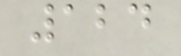124
